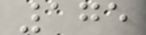175
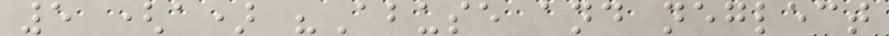5 (a) "Abuse and neglect
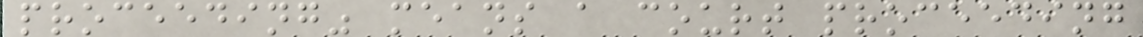proceeding" means a court proceeding
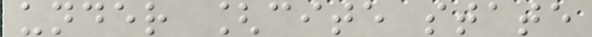under [cite state
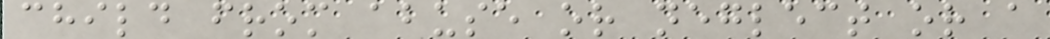child from abuse or neglect or a
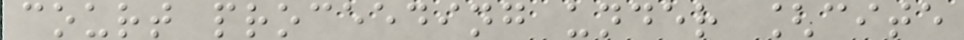court proceeding under [cite
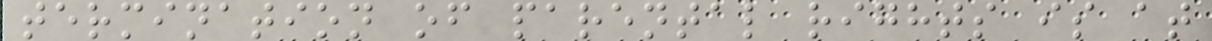termination of parental rights is at
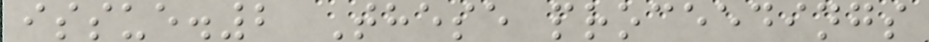issue.2 These proceedings
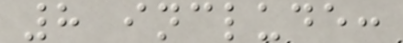8 include:
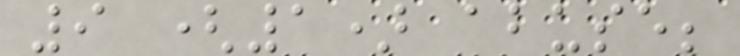9 (1) abuse;
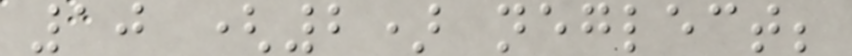10 (2) neglect;
